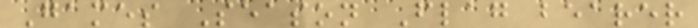Games Season Flag bearer
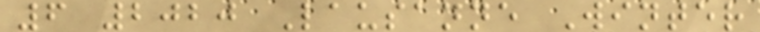6 2020 Lausanne Winter
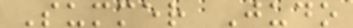Summer Judo
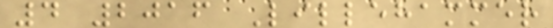4 2016 Lillehammer
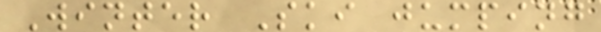Winter Ski jumping
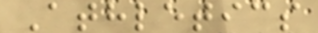Athletics
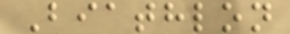Biathlon
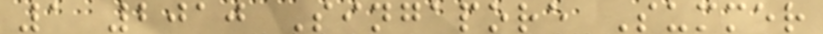1 2010 Singapore Summer
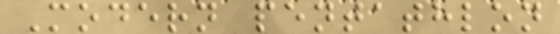Modern pentathlon
